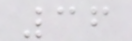36
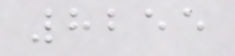8255
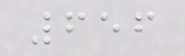656
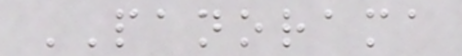PANORAMA
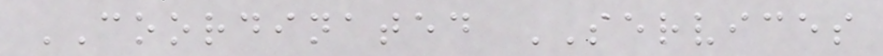COORDINATED SERVICES
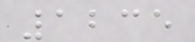1235
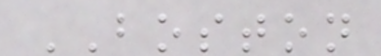BOSTON
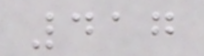417
